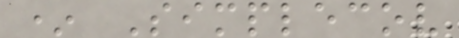* Simplecov
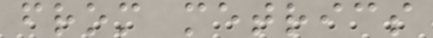from metrics
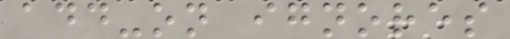add-on ignores
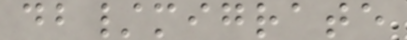db/migrate
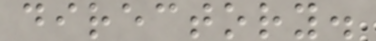directory.
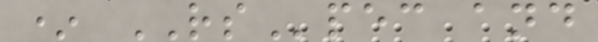* RSpec and
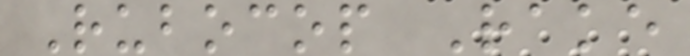Rubocop Rake
